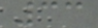33
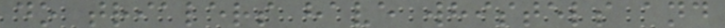do trialers have whistels and
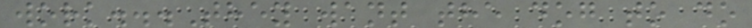work...They want the dog to do
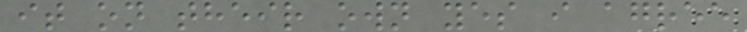it on their own yes i agree
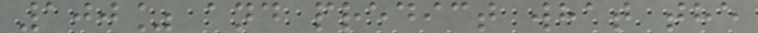100% and predict what the
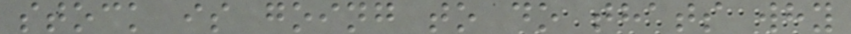stock is going to do thats why
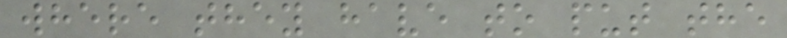where they have to put the
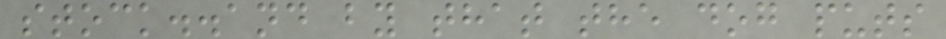stock..and by that the dog puts
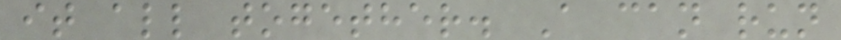it all together. A can run
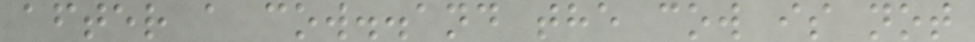after a cow..and the cow is not
